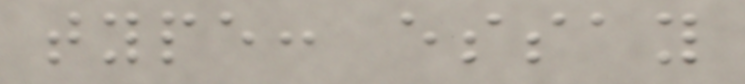type: essay
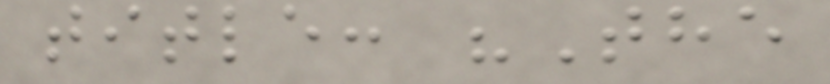title: "The
